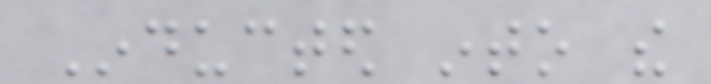Inducted into the
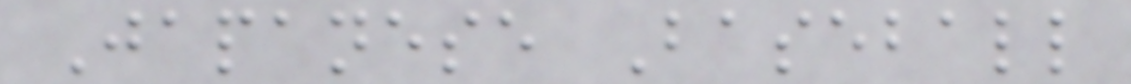Japanese Baseball
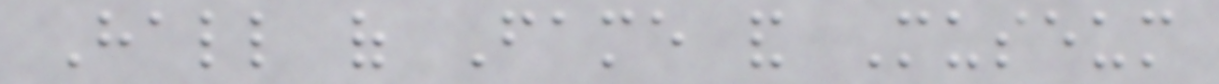Hall of Fame and Museum
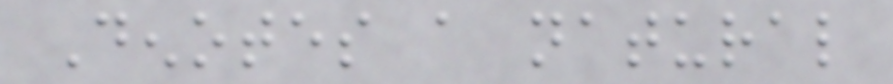Denotes a natural
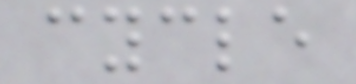cycle
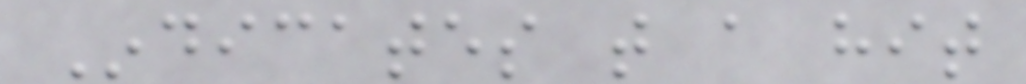Indicates that a hit
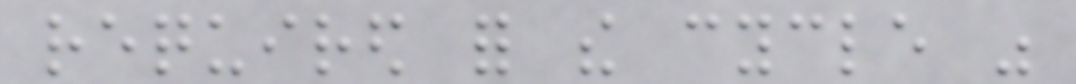required for the cycle was
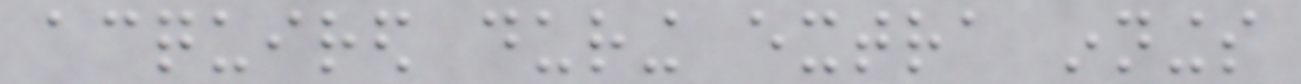acquired during extra innings
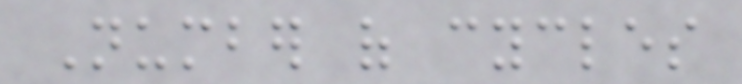Number of cycles
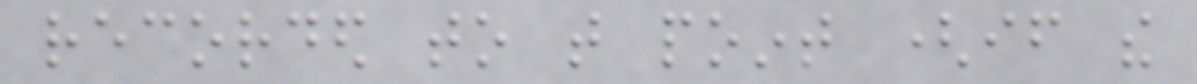recorded to that point (if the
